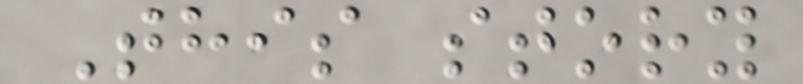This story
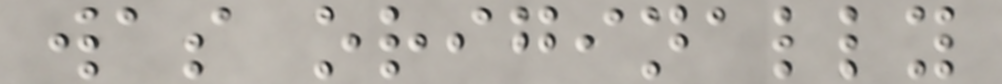was originally
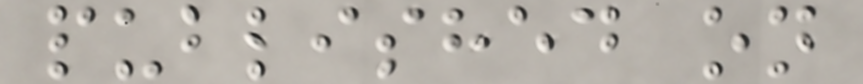published on
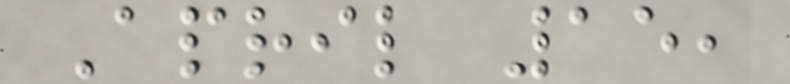April 15,
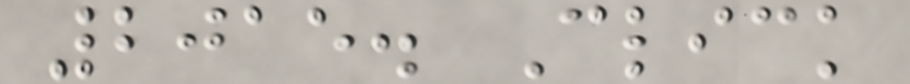2015. Click
